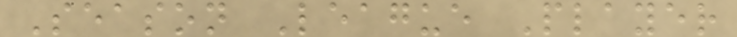Season League Player
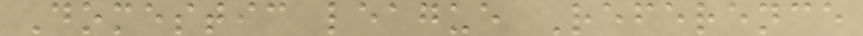Domestic league Reference
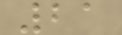21
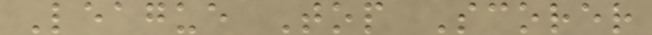League Top Scorer
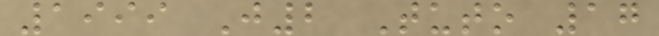1999 J2 Tuto 17
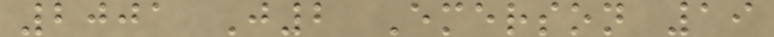2001 J2 Emerson 19
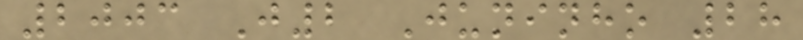2003 J2 Juninho 28
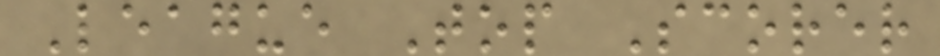League Top Scorer
